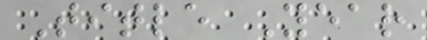Title Year
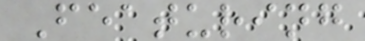Featuring
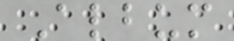Album
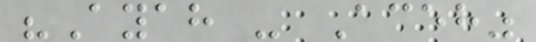"Ayah - Aceh"
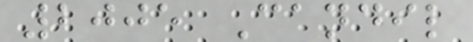2005 Candil
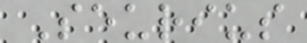Seurius
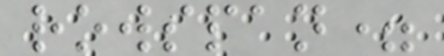rowspan=
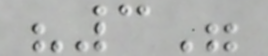"3"
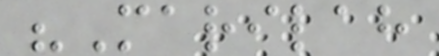"Marilah
